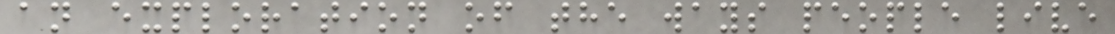an exploration of the ways people live
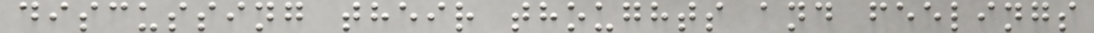discussing their thoughts and feelings
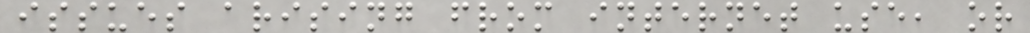issues arising from internet use, or
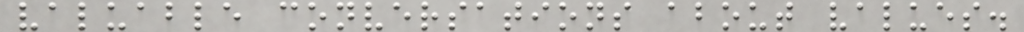valuable conversations about values.
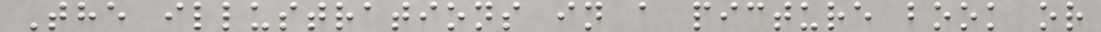The illustrations in a picture book or
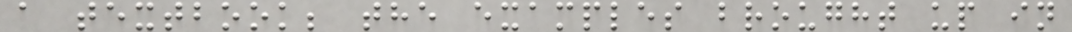a textbook; the examples brought up in
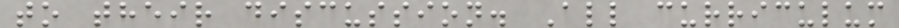to their discussion. All curriculum
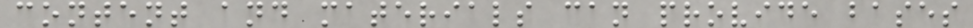content and materials can provide bases
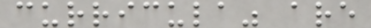curricula" are
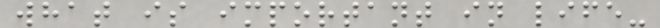what is important in life-
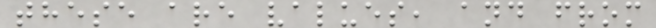these are values, and from
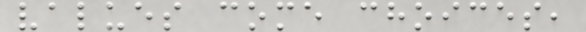values come choices,
